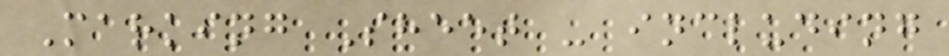Marking Sheet - including
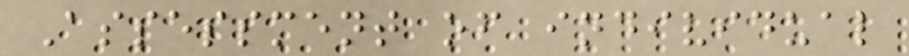Assessment of individual
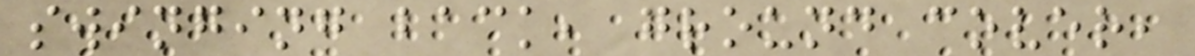swinging back, ground cover,
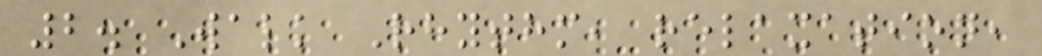2. Walk Rhythm, relaxation,
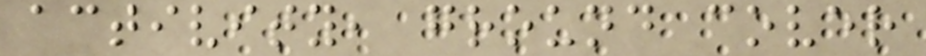activity, ground cover
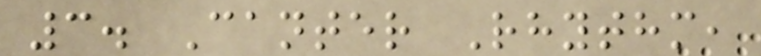3. Canter Rhythm,
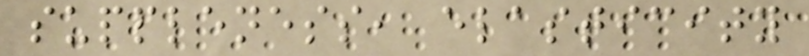suppleness, elasticity
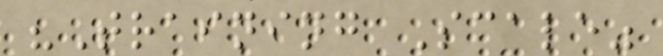"Training Scale"
